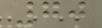70
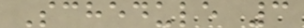Schedule 3
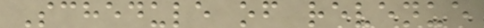Schedule of revenue
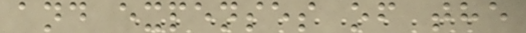and expenses of the
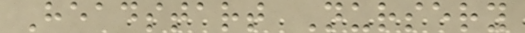Headstart Nursery
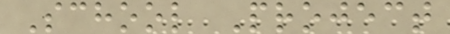School Project
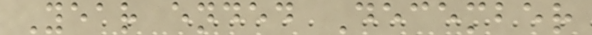Year ended December
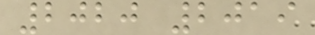2020 2019
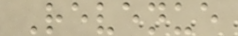Revenue
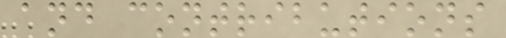and contributions
